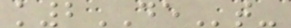k2DEt-
